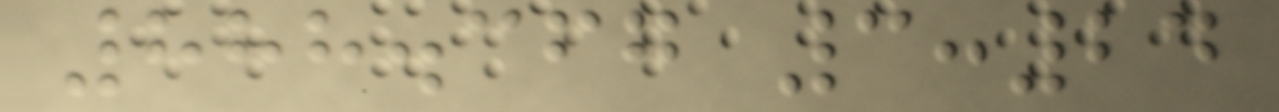888.367 3:24
